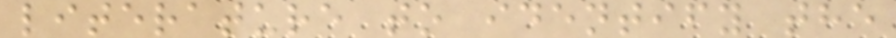literature to identify the
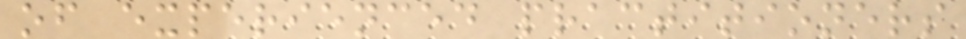of experienced practitioners
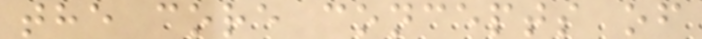the core concepts of
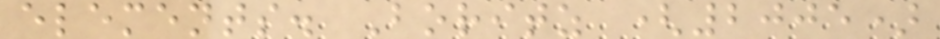elements. Boritz (2005)
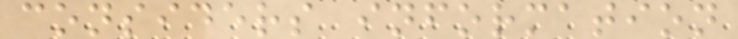considers information
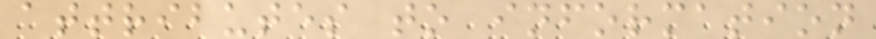attributes to information
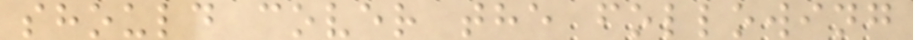should cover the following
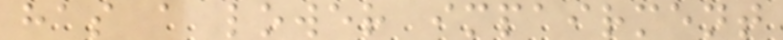has a lower impairment
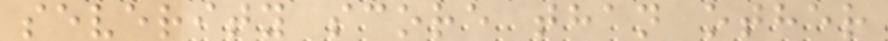severity score than other
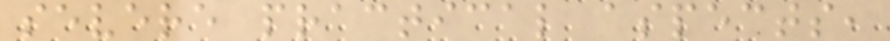severe practical aspects,
